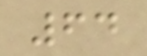64
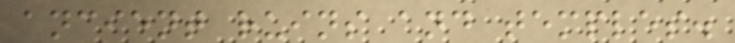ancient ruins and temples.
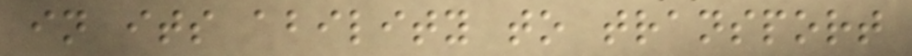in its ability to transport
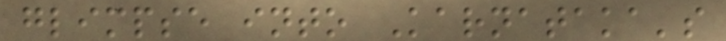glimpse into Karnataka's
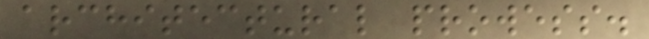architectural prowess.
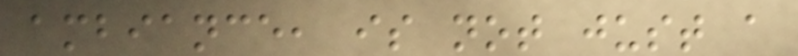ambiance, is not just a
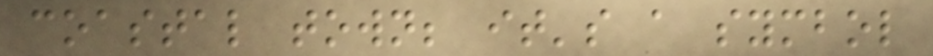coastal town; it's a symbol
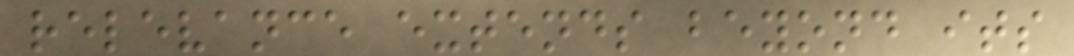relevance extends beyond its
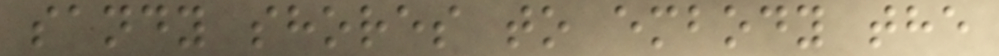sandy shores to embody the
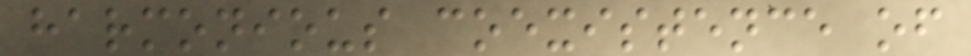harmonious coexistence of
